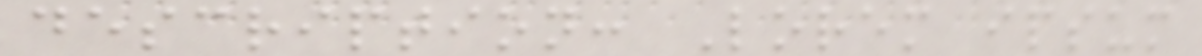description: Lorem ipsum
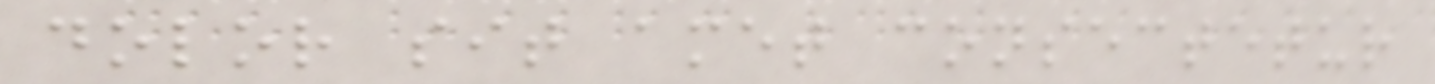dolor sit amet consectetur
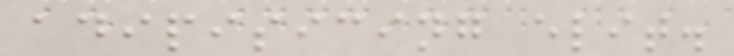adipisicing elit.
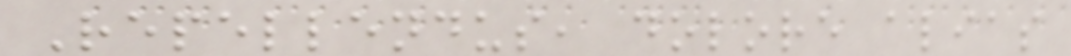Repellendus, dolore alias
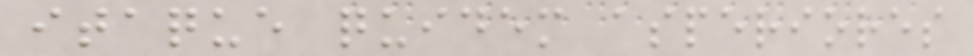itaque quidem asperiores
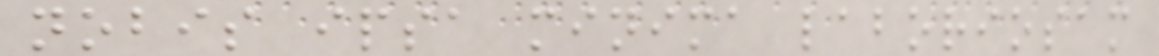nobis ipsa minima laboriosam
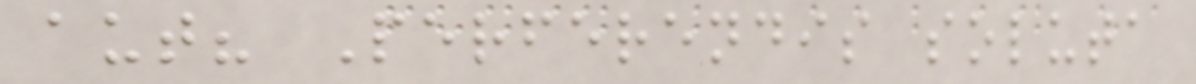aut? Perferendis soluta
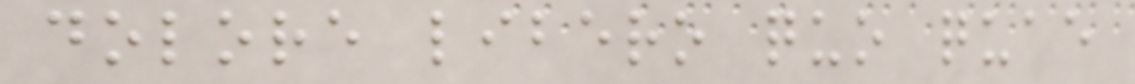dolore libero quo quae
